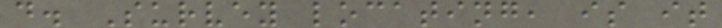d. Survey locating, is it
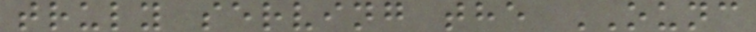truly serving the OUNC
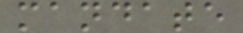mandate
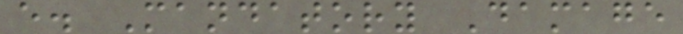e. Mandatory Damage
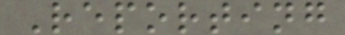Reporting
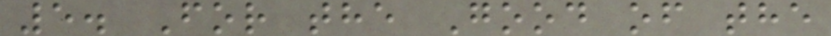5. For the Good of the
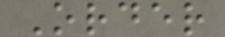Order
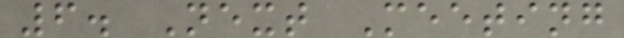6. Next Meeting
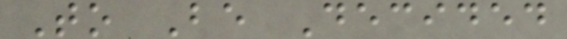To Be Decided
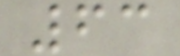63
